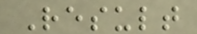Result
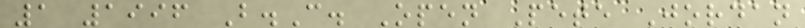1 1996 B.C. Open Pete Jordan
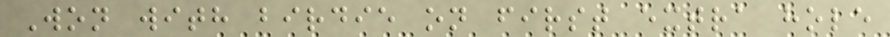Won with birdie on first extra hole
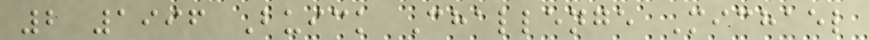2 1996 Buick Challenge Michael
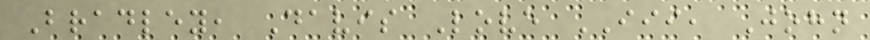Bradley, Davis Love III, John
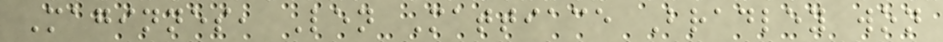Maginnes, Len Mattiace Bradley won
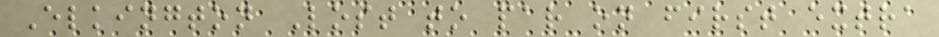Elkington Lost to par on first extra
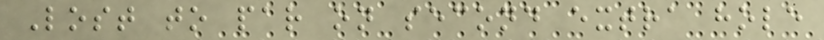Lost to par on second extra hole
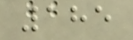185
